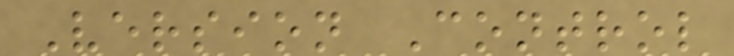Version Control
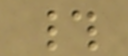#
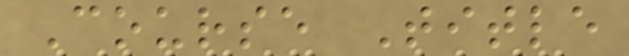Course Title
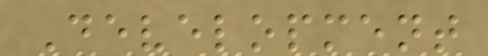Development
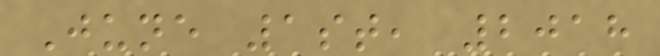June 1st, 2018
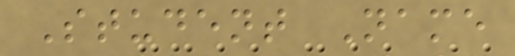Student Name
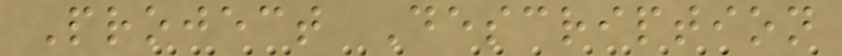Project Description
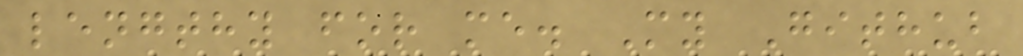lengthy for me. My Github
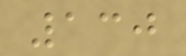130
